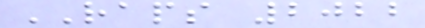RAPS 2022
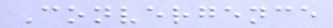Convergence
